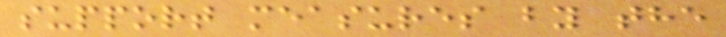support measures by the
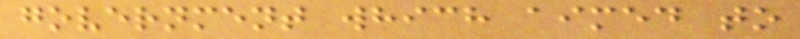government which aimed to
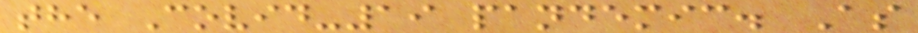the Covid-19 pandemic. As
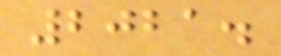2021.
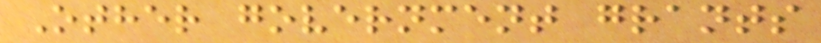Other government grants
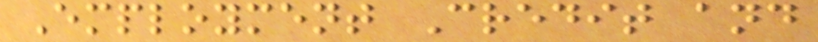Employment Credit and
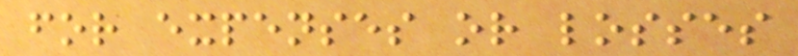for expenses or losses
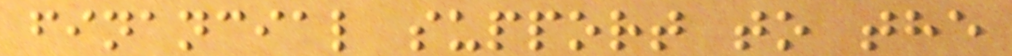financial support to the
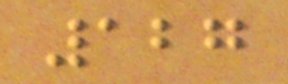127
